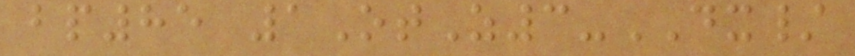bp85 1OtZ3-DX/
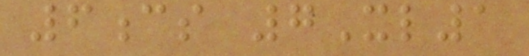6cs 7Xl1
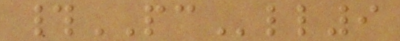#PCll9
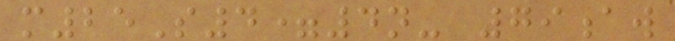m25S4=4n- 79aw
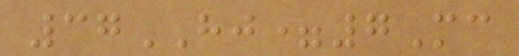37HJ=7Mc
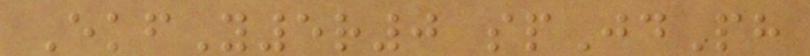EkfY5r0 spJdPh
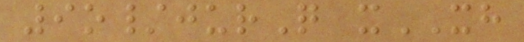9o/jurQ xXH
